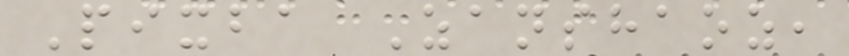Pixba Zanshaoz,
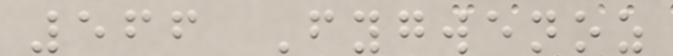566 Fygwenoz
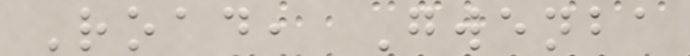Road, Gwenba
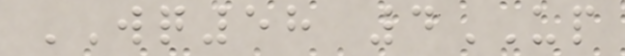WQ58 4UP
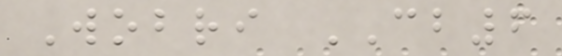Wobri CB6
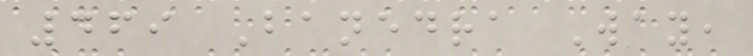469 Banedra Way,
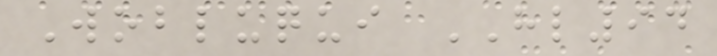Wobluqui HL94
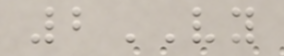2VY
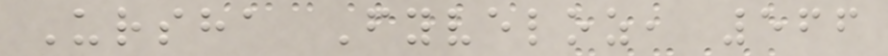Ursha Fyveloz, 566
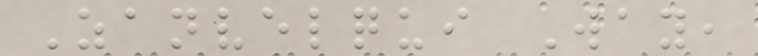Zanvelqui Way,
